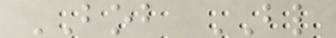BOB BL
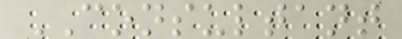CONSULTANT
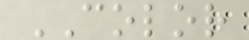COLOR
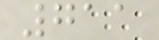711
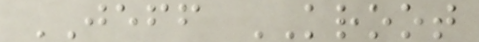JEFF KROOT
